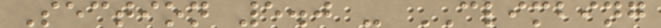Section 5.0 - CLIMBING
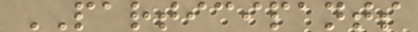PARTICIPANTS
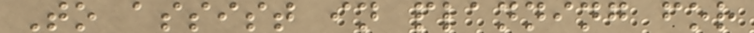To assist in planning for
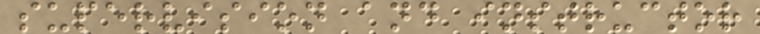supervision and instructor
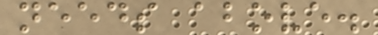needs above.
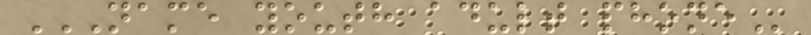NAME YOUTH ADULT PHONE
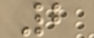2
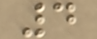4
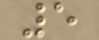5
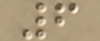6
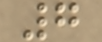7
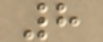8
